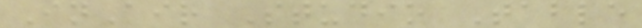InAir Studio Table
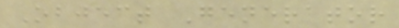Object Generator
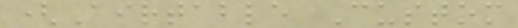(Airtable Custom
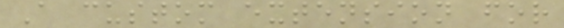A custom extension for
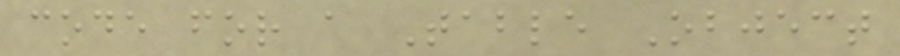code for a Table Object
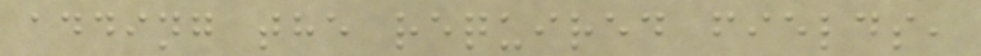adding the required fields,
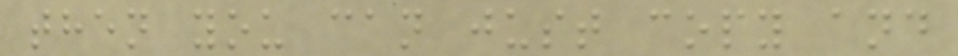then you can just copy and
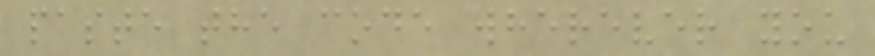paste the code wherever you
